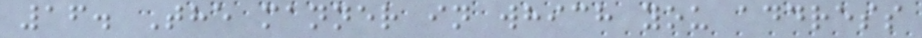16. The manner in which you address
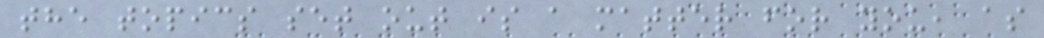the topics set out is a matter for you, as
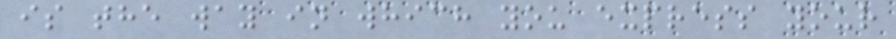is the way in which you express your
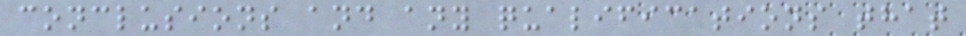conclusions and any qualifications that
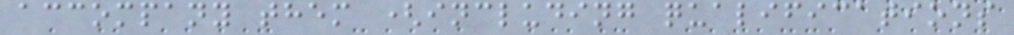accompany them (including qualifications
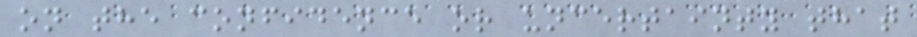on the confidence or uncertainty that
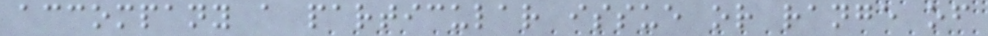accompany a particular issue or range of
